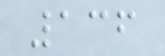136
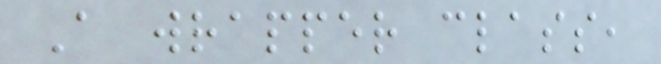A wrapper class,
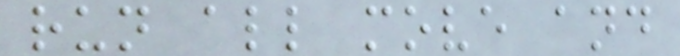run all move and
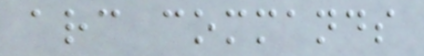arc commands
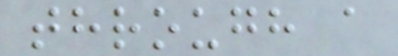through a
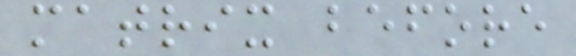matrix before
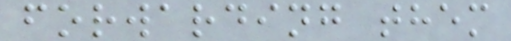forwarding them
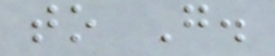to G.
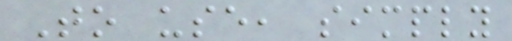To use, simply
